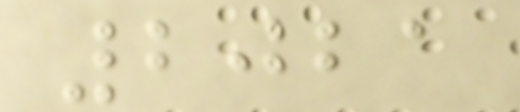2021
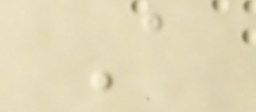A
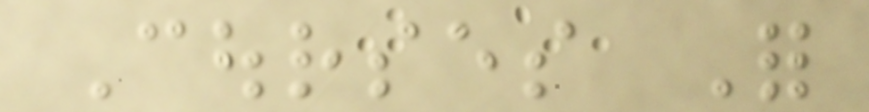Courses For
